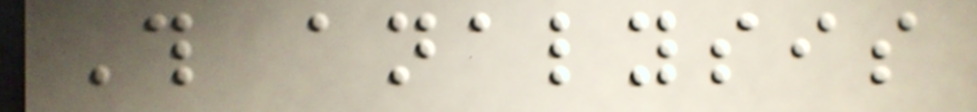This analysis
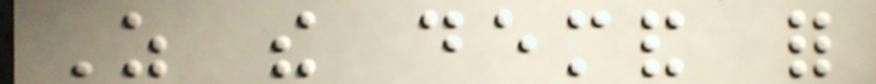As the demand for
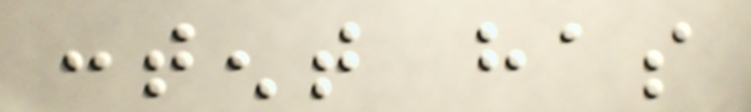content has
